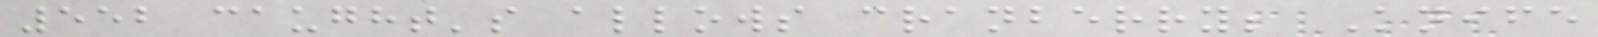552 caught's allows cranberry; Knife
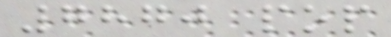7870 pop
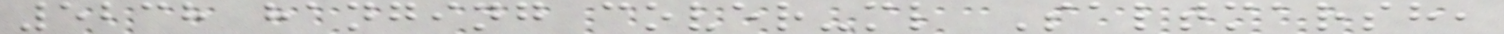5238 hanging cover-ml Saltmarsh,
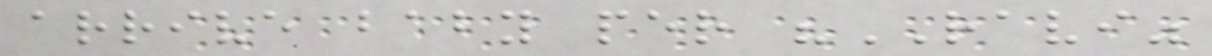arrive baby per "RAVI"
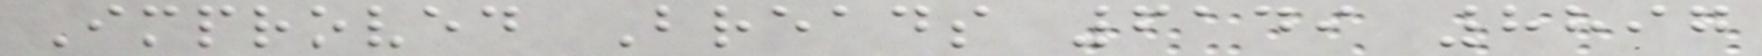Improved Breads 6149 8897
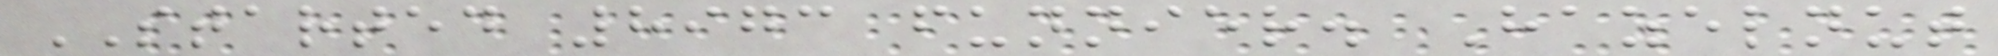STARTED 8973 funnier. Hazelnut
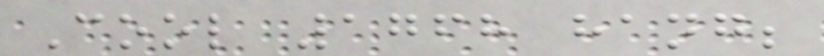Cool 1768 hang;
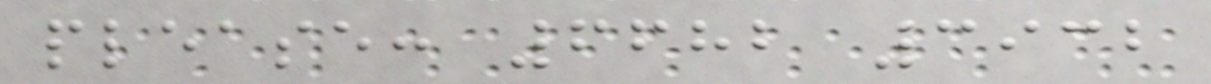please: 6682 3932
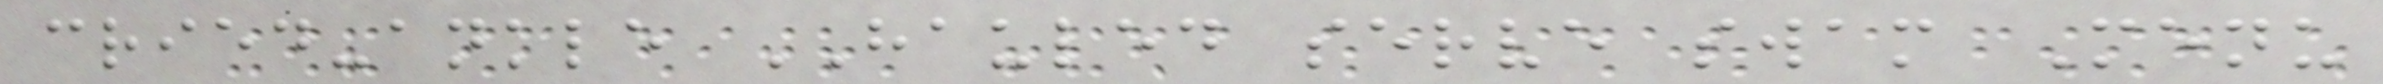cried-ankle HAULED serve swam Menu
